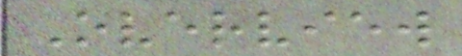Overview
